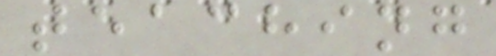teaching
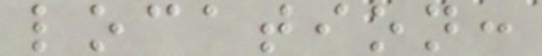location:
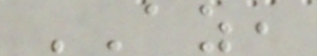AZ,
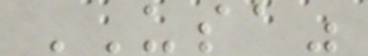USA"
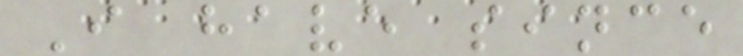I have since
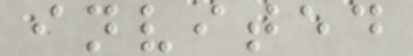invited
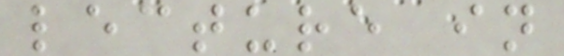lecture in
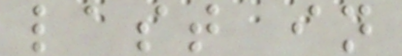last in
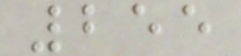255
